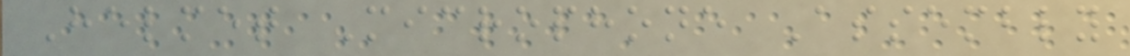Helmet Microphone Assembly
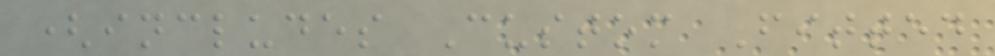(includes Custom Fitted
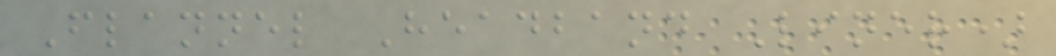Flannel Headband Liner)
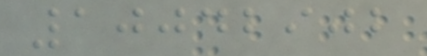10042902
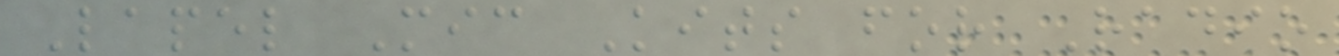Lapel Mic Kits for Radio
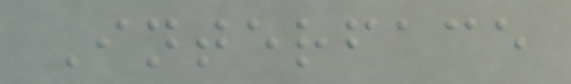Interface
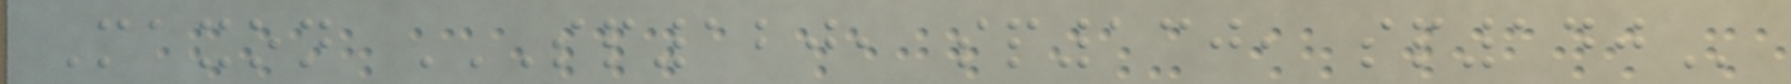Maxon SP120, SP130, SP140
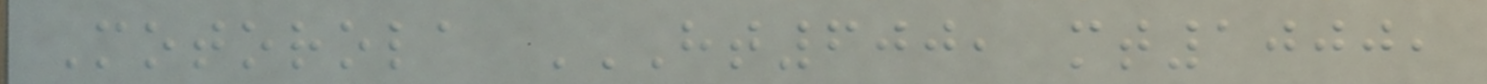Motorola HT600, MT1000,
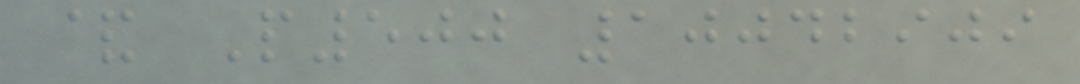& P500 10042909
